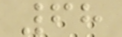68
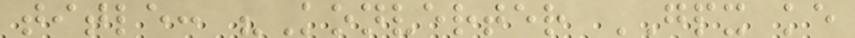title: "Konverter GPX ke
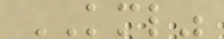KML"
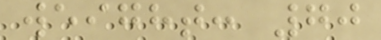weight: 70
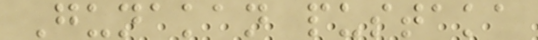Gunakan pustaka
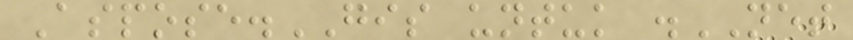Aspose.GIS untuk .NET
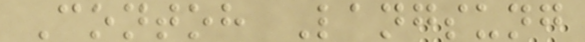Contoh Langsung
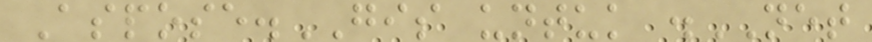Aspose.GIS untuk .NET
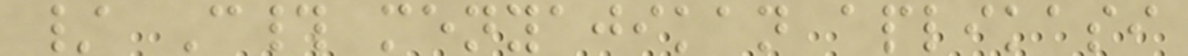/ C# menyajikan aplikasi
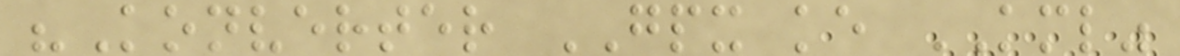"Konverter GPX ke KML"
